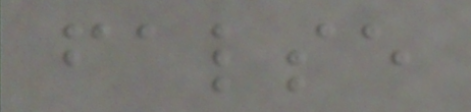false
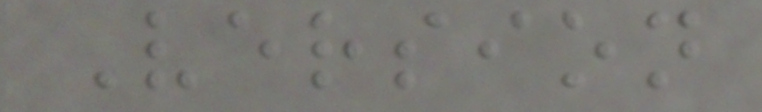Version
